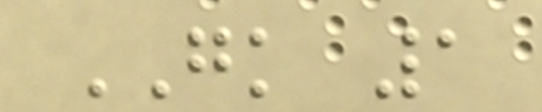GK 1
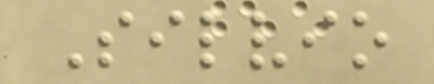Silvio
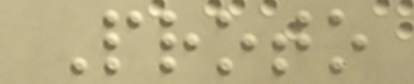Proto
